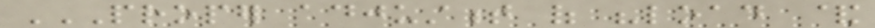PROPER ADJUSTMENT OF "LOAD &
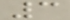3
